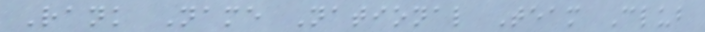Rank Name National Team Club
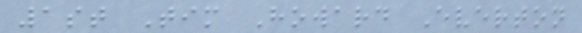1st Tim Howard Everton
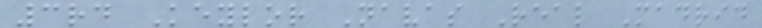3rd Keylor Navas Real Madrid
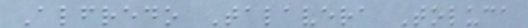Alfredo Talavera Toluca
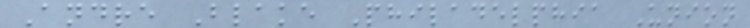Andre Blake Philadelphia Union
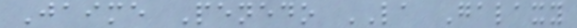Jaime Penedo LA Galaxy
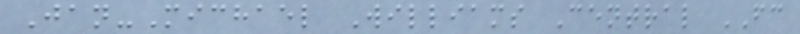Jan-Michael Williams Central FC
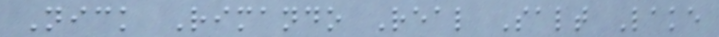Nick Rimando Real Salt Lake
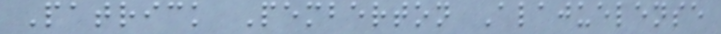Patrick Pemberton Alajuelense
